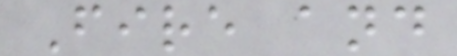Fire and
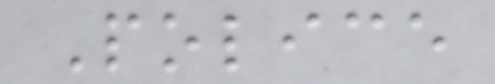Police
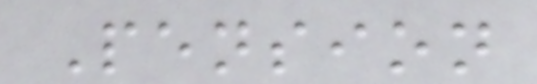Pension
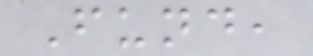Fund,
